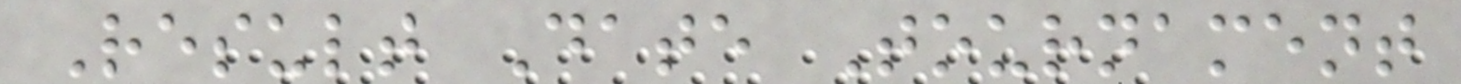Result Date Tournament
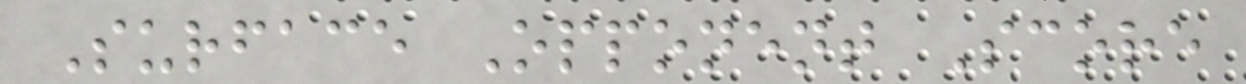Surface Opponent Score
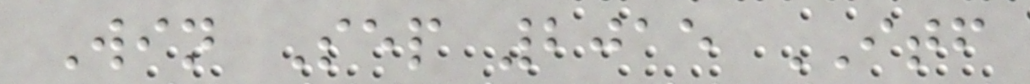Win Sep 2015 ITF
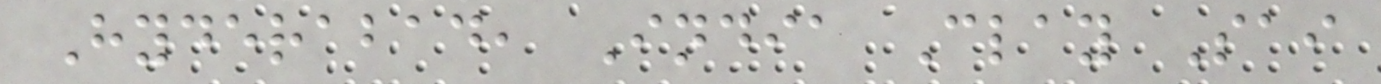Hyderabad, India Clay Sai
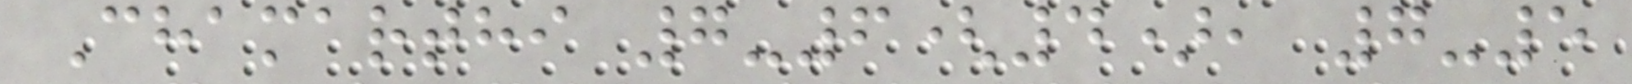Chamarthi 7-6(4), 7-5
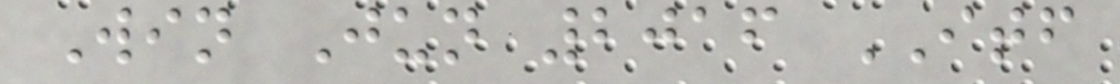Win Jun 2016 ITF
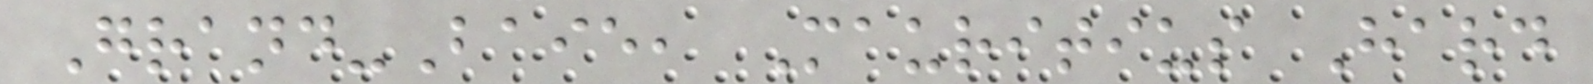Grand-Baie, Mauritius Hard
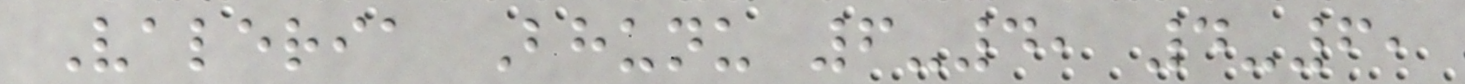Valeria Bhunu 6-4, 4-6,
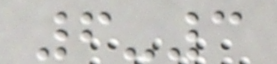6-3
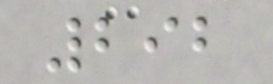292
